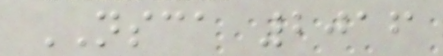NSCA 2016
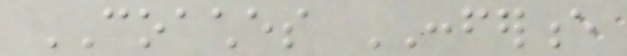COACHES CONFERENCE
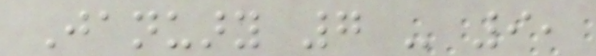January 7 - 9,
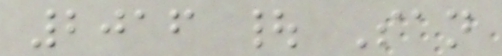2016 | San
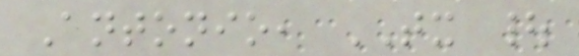Antonio, TX |
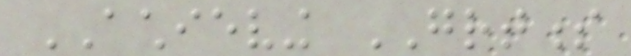ACHIEVING GREATNESS
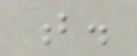b.
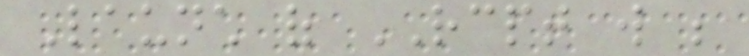Launch of RCPT will be
